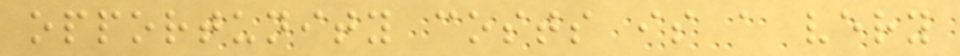opportunity costs is a very
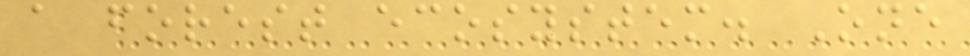a forest ecosystem. One
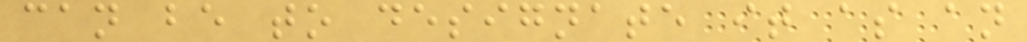can be to designate it as an
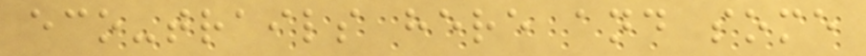eco-trails here and some
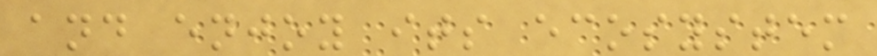and enjoy its ecosystem
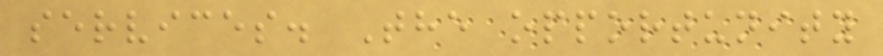services. The opportunity
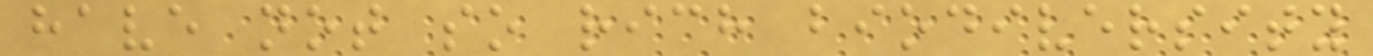have not so rich biodiversity
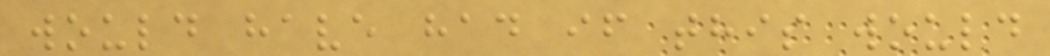would have had if this would
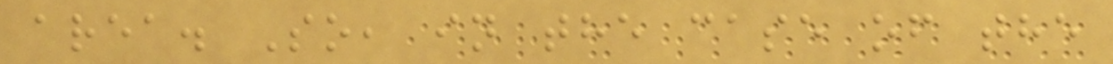area. So, in the case of the
